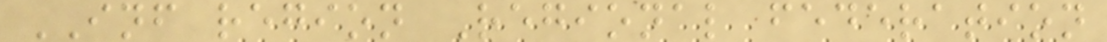INF region Regional federation
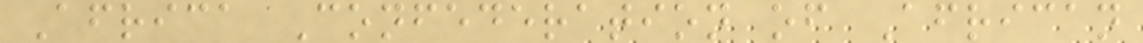Africa Confederation of African
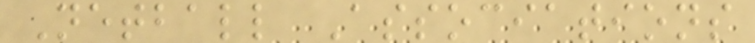Netball Associations
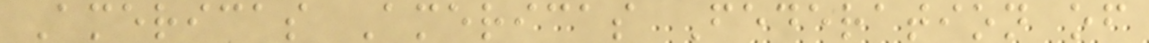Americas Americas Federation of
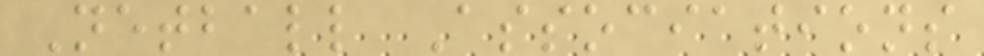Netball Associations
